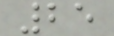25
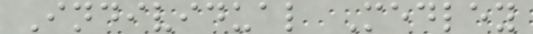Individual Medley
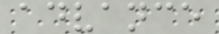advance
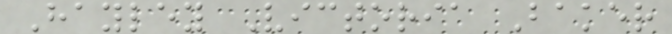Hayley Victoria Baker
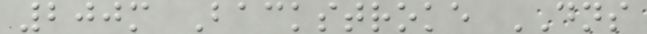200m Backstroke DNS
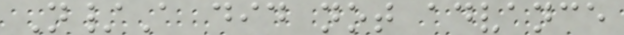N/A did not advance
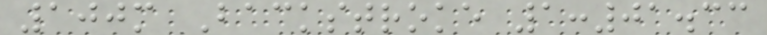100m Backstroke 1:01.33
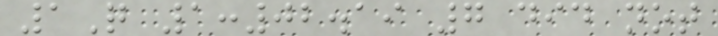1Q 1:02.19 7 did not
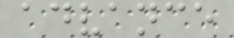advance
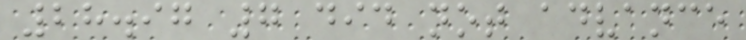28.97 7 did not advance
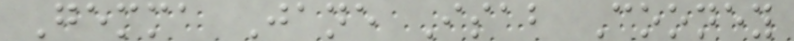Gemma Jane Isab Cooney
